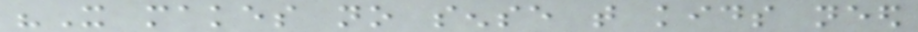"It makes no sense that kids need
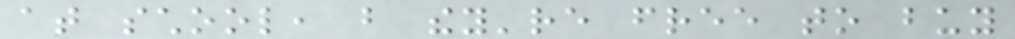at school, but they're free to buy
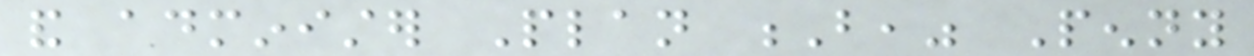and administer Plan B," Penny
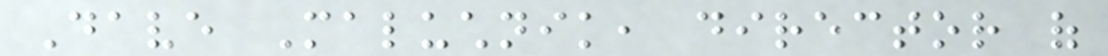Dave Maluchnik, director of
